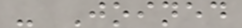- Joined
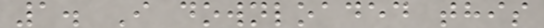1. I downloaded this
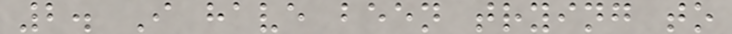2. I have been trying to
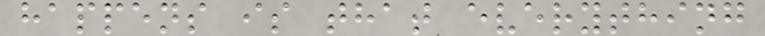happens is that everything
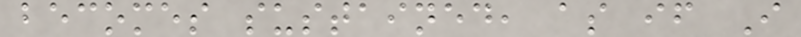becomes sustained, as if I
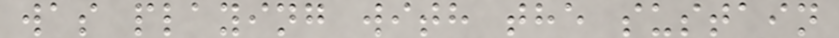was playing with the sustain
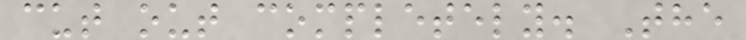cut out completely. The
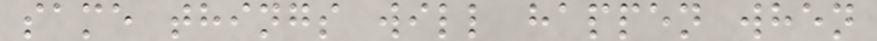same things will happen when
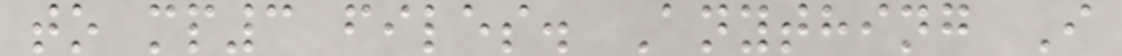to mp3 files. Anything I
